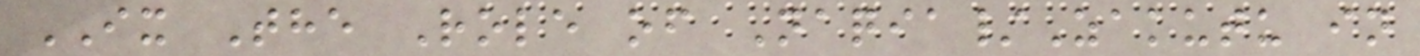IX The Role of Naqia/Zakutu in
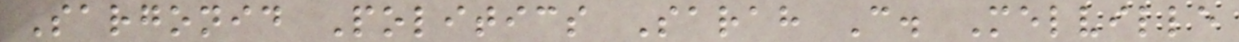Sargonid Politics Sarah C. Melville
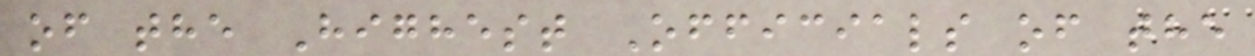of the Highest Officials of the
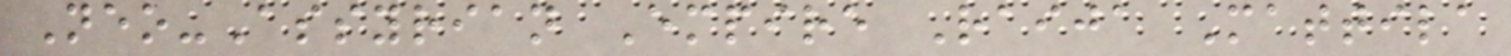Neo-Assyrian Empire Raija Mattila
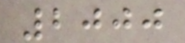2000
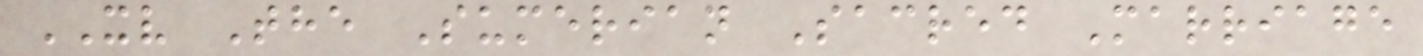XV The Sumerian Sacred Marriage
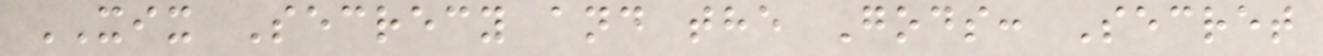XIX Secrecy and the Gods: Secret
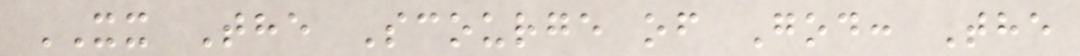XX The Scourge of God: The
